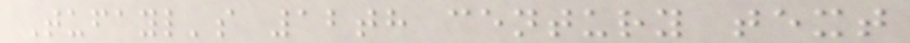Tufayl's 12th century text
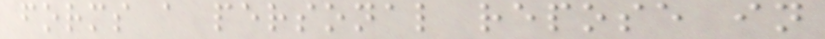forms a personal repose in
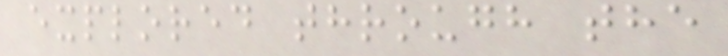explored through the
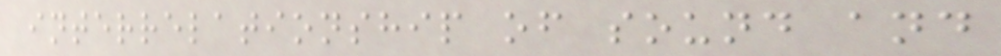interrelationship of sound and
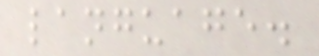language.
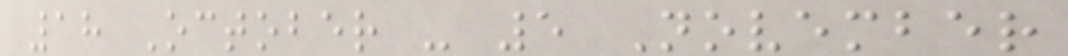18 October - 5 November
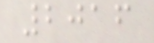2016
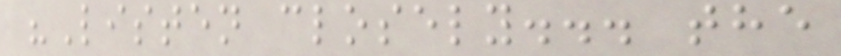"Listen closely... the
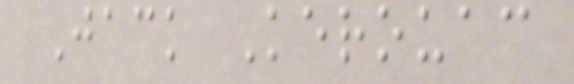Jack Kerouac
